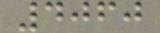4060
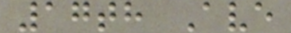17th Ave
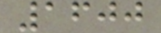1600
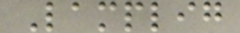Lamplig
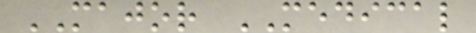MAJOR MEDICAL
